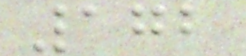172
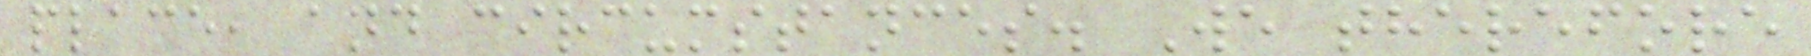place, and circumstances. We therefore
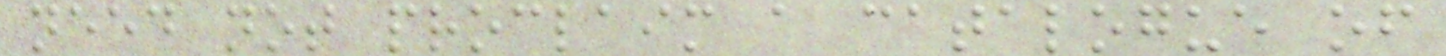need not proclaim a catalogue of
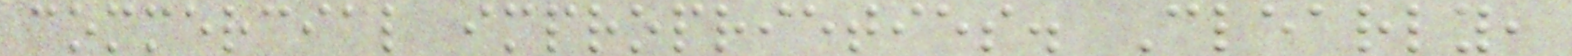commercial improprieties. Clearly,
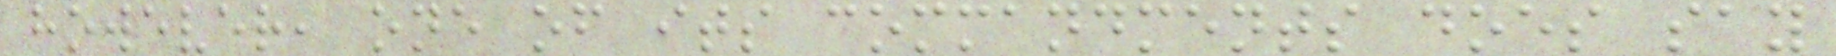however, one of its commandments does say
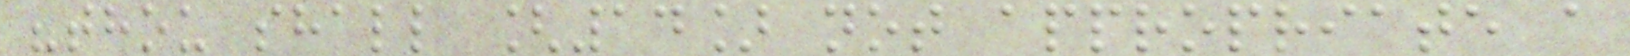"thou shall [14] not appropriate a
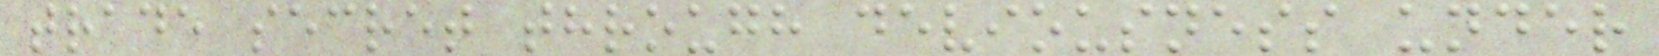trade secret through deviousness under
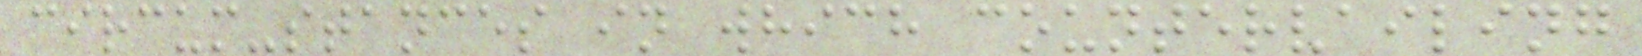circum-stances in which countervailing
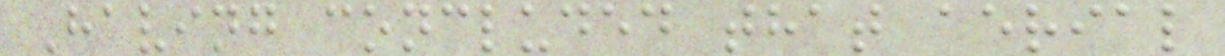Having concluded that aerial
